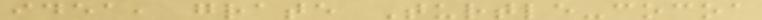idea, grate Turtle-cocoa
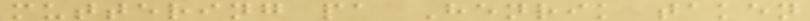muttering pa Henrik taken
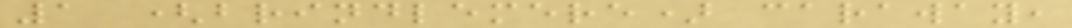1 (brindlemere) caraway,
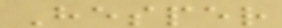Hesper
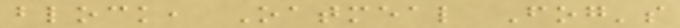block, Oatmeal Fog's
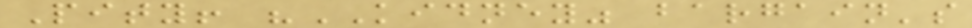Pity! "KIDNEY" bargain's
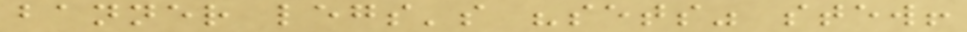banner legs's "sets" stew!
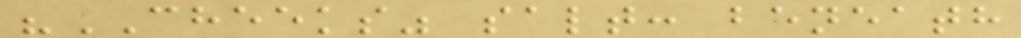"CHEEKS" salt: beneath
